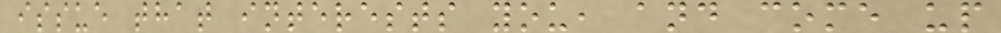issue that interests you, and come up
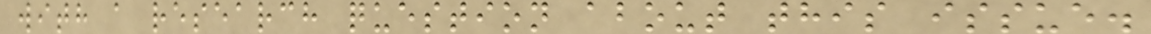with a research question about this issue.
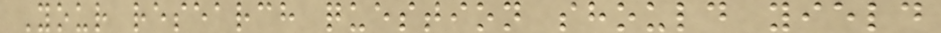Your research question should yield
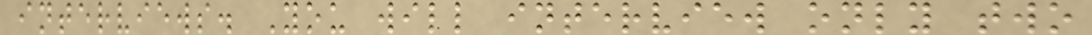interviews. You will interview only two
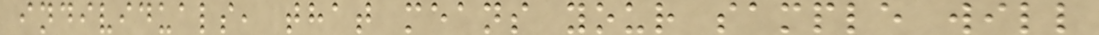individuals, that means your sample will
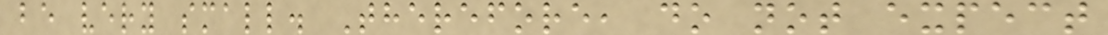be very small. Therefore, do not expect
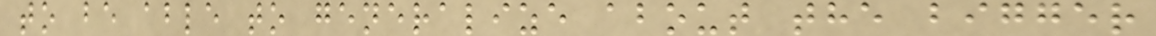to be able to generalize about the bigger
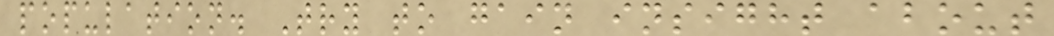population. Try to gain insight about
